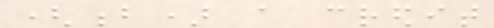(b) a credit
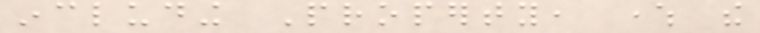including Property, where the
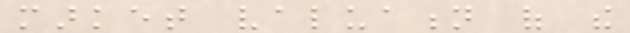market valuation of the
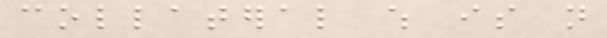collateral which is not
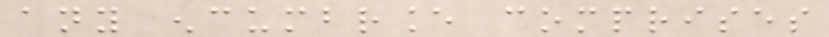any encumbrance comprises
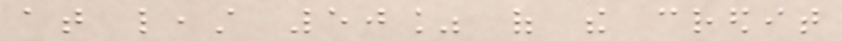at least 50% of the credit
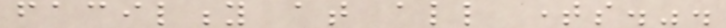facility at all times.".
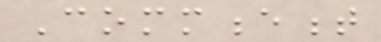Commencement
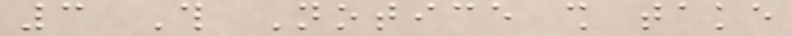3 This Notice shall take
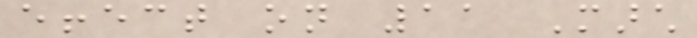effect on 11 March
